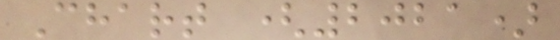Chart (2021)
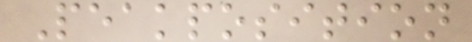Peakposition
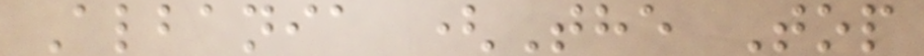Albania (The Top
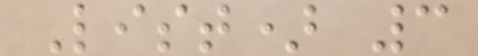List) 3
